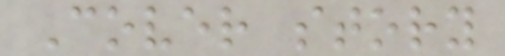Cover story
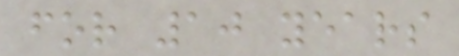for 10 years
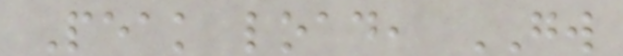Peak load, GW
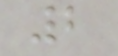2
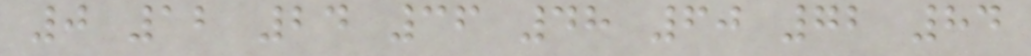0 12 24 36 48 60 72 84
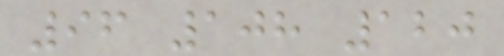96 108 120
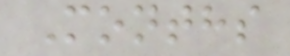Months
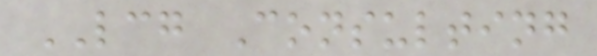LCG Consulting
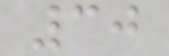30
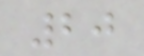20
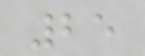25
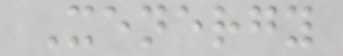Xenergy
